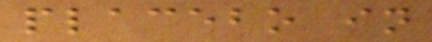placebo in
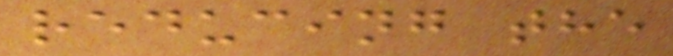reducing the
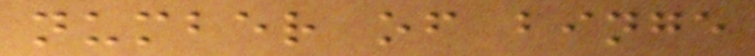number of binge
